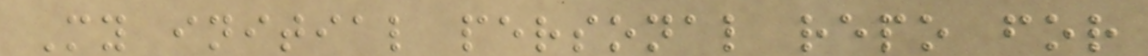My initial personal repo for
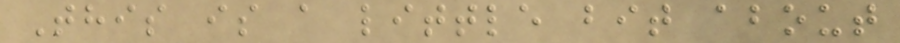This is a little bit about
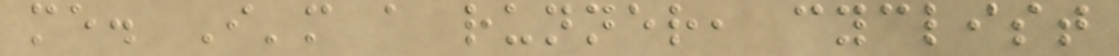me. I'm a runner, cyclist
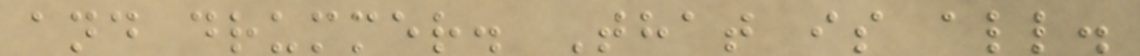and drummer. That is all.
